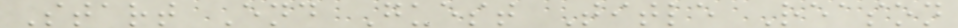Start End Guest Title Reason
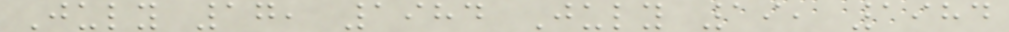July 17, 1984 July 19, 1984
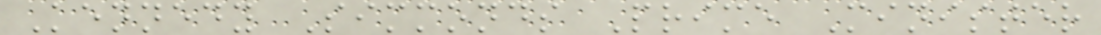Kennedy Simmonds Prime Minister
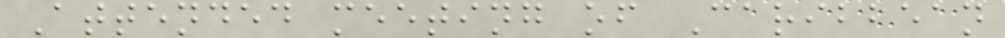Attended meeting of Caribbean
